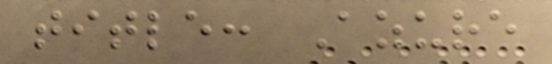title: Azure
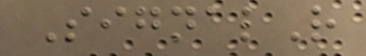SignalR
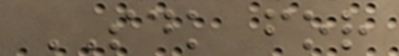SDK for
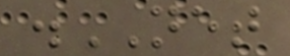.NET
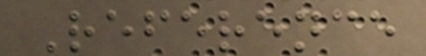Reference
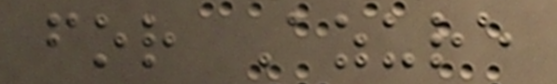for Azure
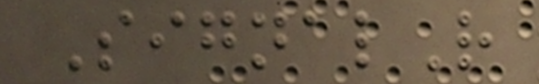SignalR
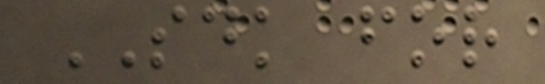SDK for
